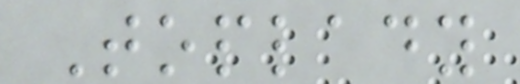Toplady
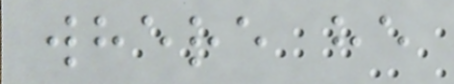where he
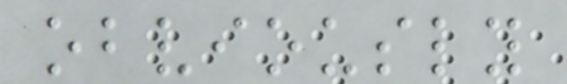obviously
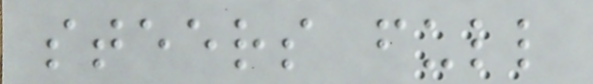steers full
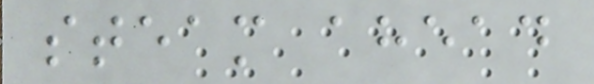steam ahead
